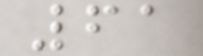61
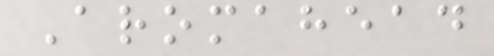Aromahead
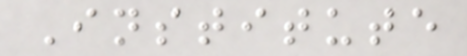Institute
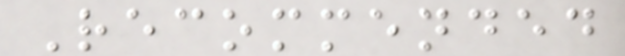Recommended
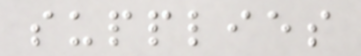supplies
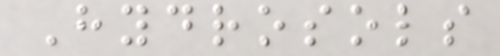Hydrosols
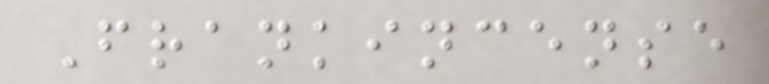Frankincense
